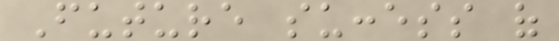Future success of
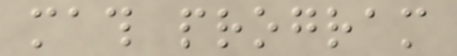math program
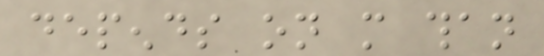depends on more than
